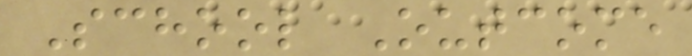School Outcome
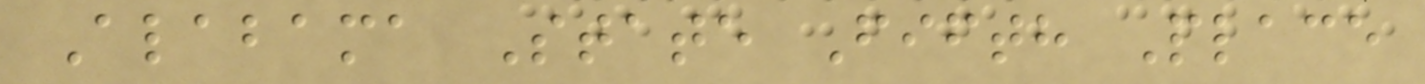Alabama State Fifth Place
